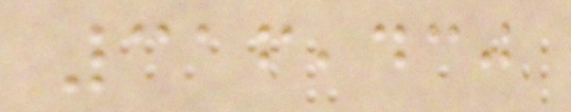316,430
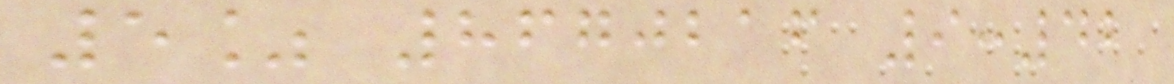5% 8670216 9:42
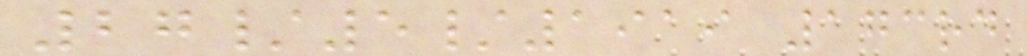27/5/1919 173rd
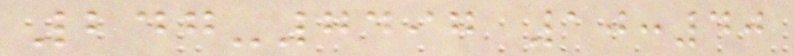247-7497 10:40
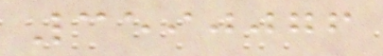3590076
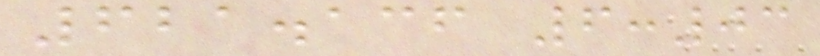621.136 6:03
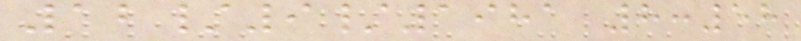12/9/1981 8:58
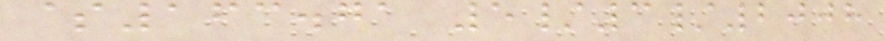$163.71 5/3/2008
